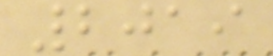2019
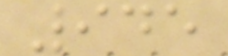945
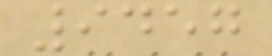9457
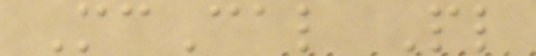McCal Pl
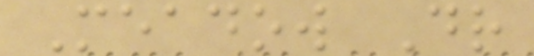Meadow Dr
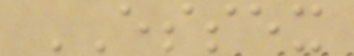ESSEX
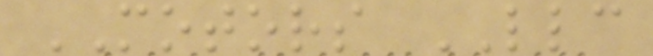MOTORS LLC
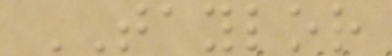TAYLOR
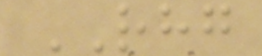RHG
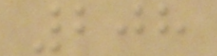208
